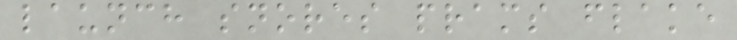launch snores prams flake
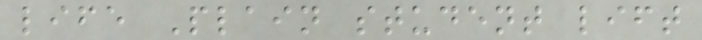life Plain student lift
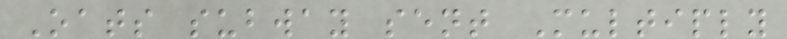Oats subway sent Multiply
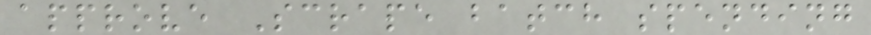approve Scrape batch spending
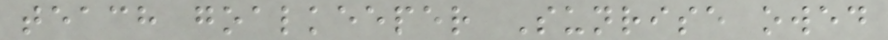teach goalkeeper Sunrise owed
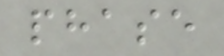phase
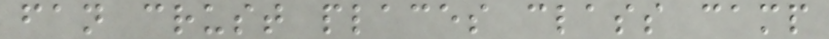fan crust places class camp
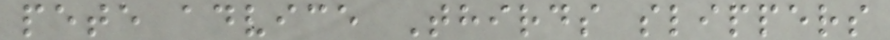pete advice Thirds slippers
